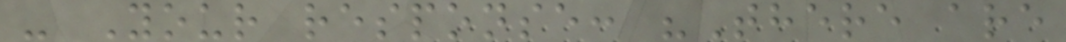- Your response: "There are
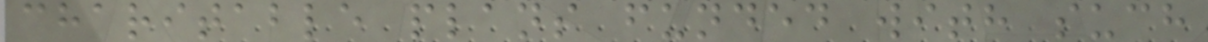charitable plans funded with such
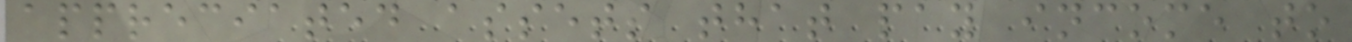appreciated assets that pay income to
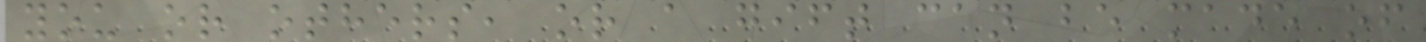you or others, or a gift can be made of
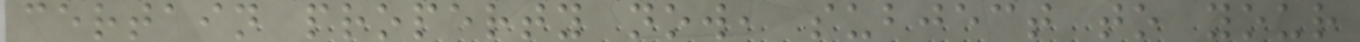certain property now, subject to your
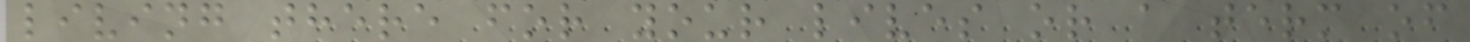living there for your lives or a term of
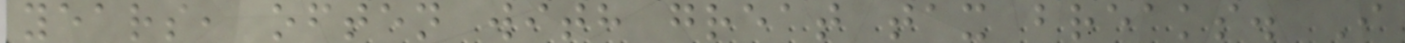years, often with great tax breaks. I
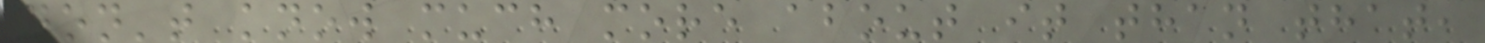don't know much more about it than that,
